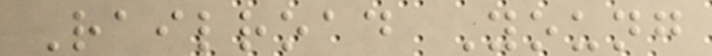Railroad Young
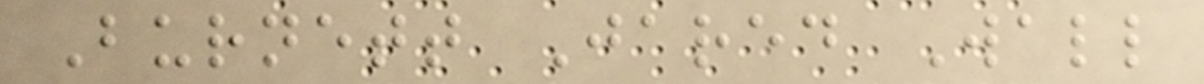Burnett Jared Wall
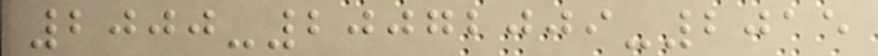2000-20072009-2015
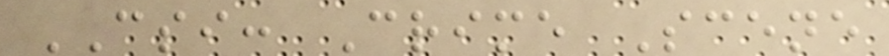CSI: Crime Scene
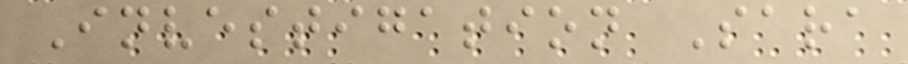Investigation Sara
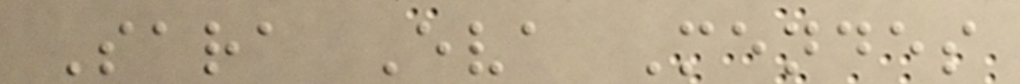Sara Eva Mendes
